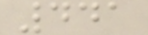441
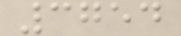3754
